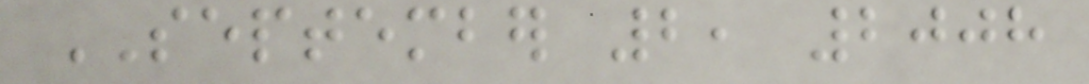SEPTEMBER 2, 2008
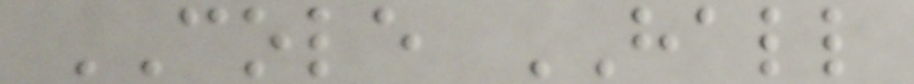COLE HALL
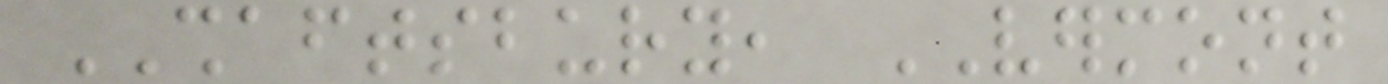SHAFTSBURY, VERMONT
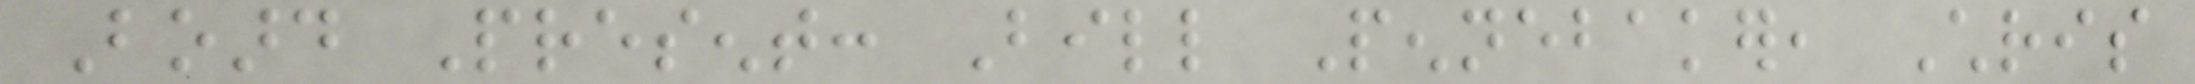Board Present: Bill Pennebaker, Chris
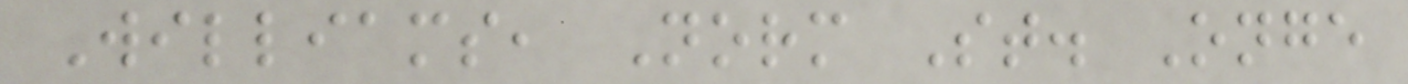Williams, Norm St. Onge
